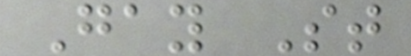Gay St
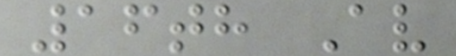16th Av
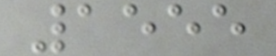1555
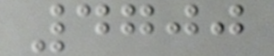4700
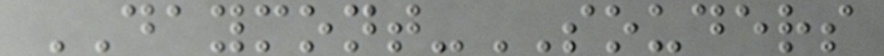DAYMONT-SOUDERS
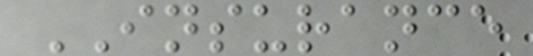INSURANCE
